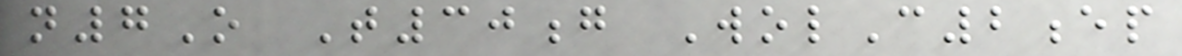n7O T30g WolC2ep
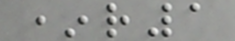*r1
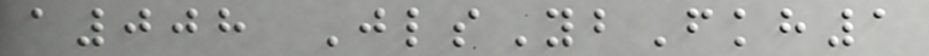a008 JlsYbFkh1
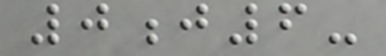0j6-
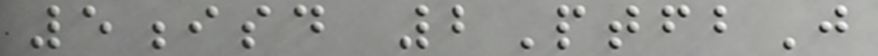5isd 2PtfbJ
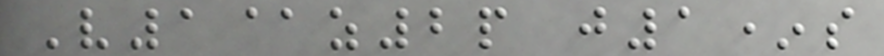V1@z2p j1*s
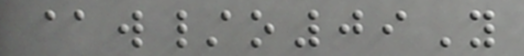@w/o09Y
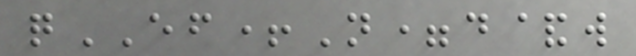qEF+N=d&w
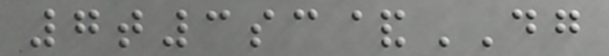7t3sc&DG
